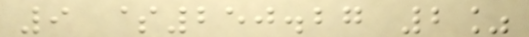9 $250.27 2%
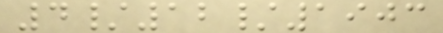4/12/1903
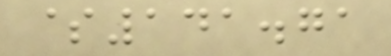$141.71
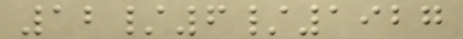12/6/1927
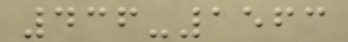436-1563
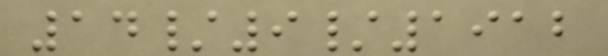14/9/1912
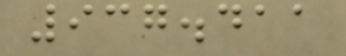937.411
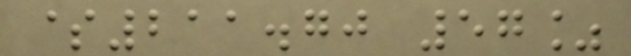$211.70 57%
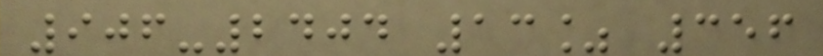906-2404 13% 356
